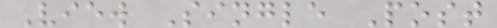View Single Post
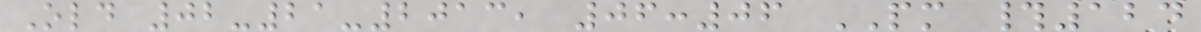Old 02-21-2013, 06:06 PM #124
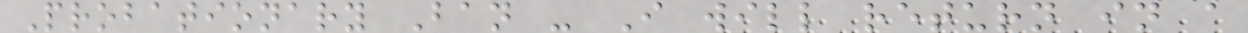Probationary Ban - I will return in a
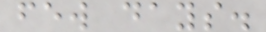few days.
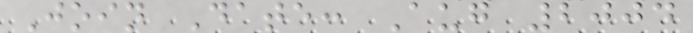Join Date: Aug 2004
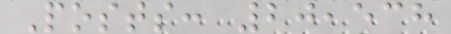Posts: 20,538
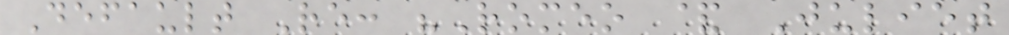Default Re: "Romeo & Juliet
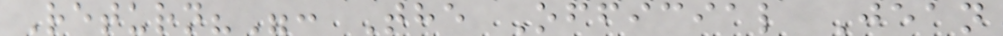Return?": The Official Jean
